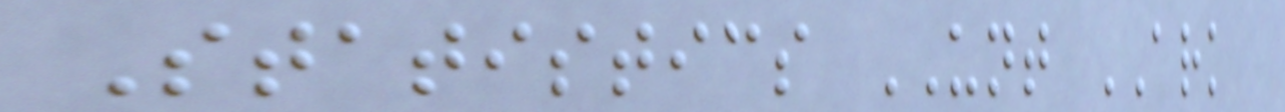Statistics UNT ARK
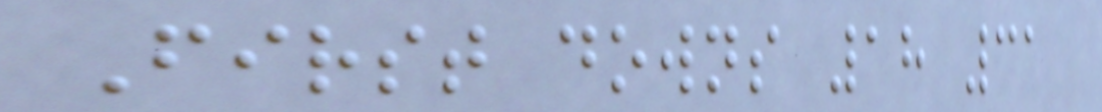First downs 18 31
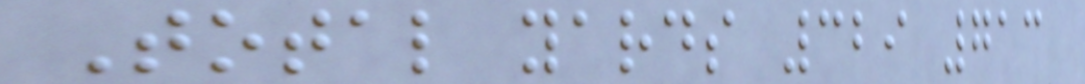Total yards 329 713
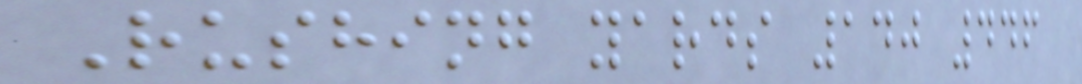Rushing yards 140 446
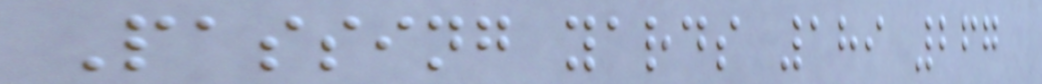Passing yards 189 267
